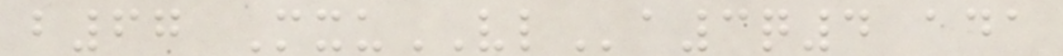b67 MxuVLa3q4 ada
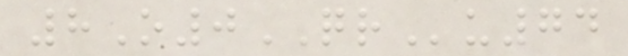8O0QRu74
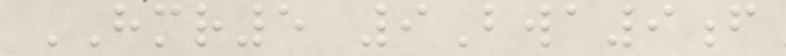HMR5 9Bwa9f
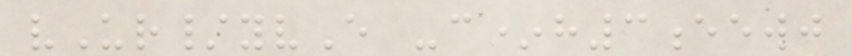vUr/yvE -c*h3eewj
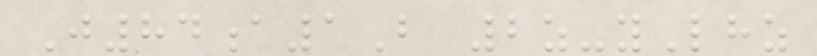J84a1B 2z-yLhz
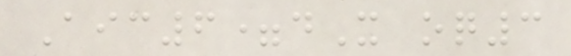Aic6=dX oq3
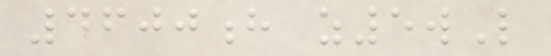4600h z5wL
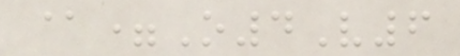@=O4V6
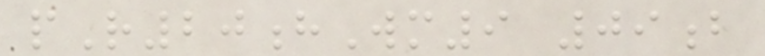pR20hWm9 09b
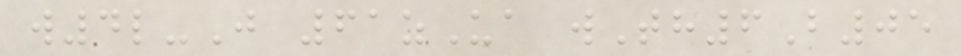w4l-J 61zUa wTh6B05
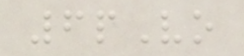6pVo
